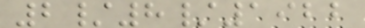2/8/1922
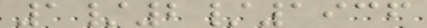1/2/1936
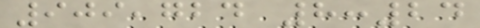909,724 8:24
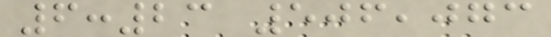6:23 506,073
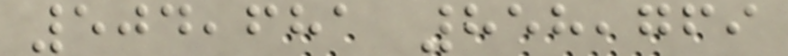504,681 858,769
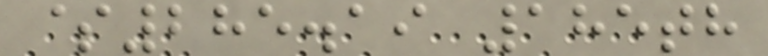$285.19 185th
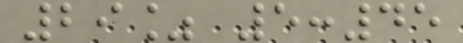29% 5:45
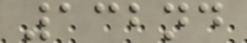132nd
